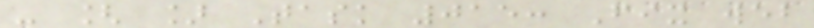- [ ] Task 015: Fix web
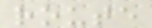route
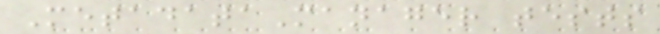MetadataManager tests
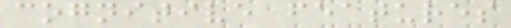cognitive features
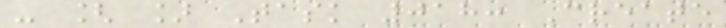- [ ] Task 018: Create
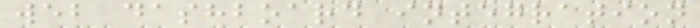web dashboard integration
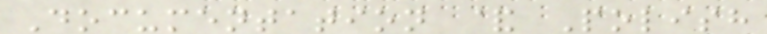Documentation & Polish
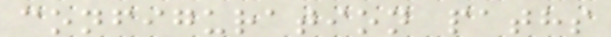configuration paths
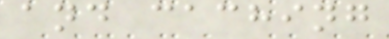and caching
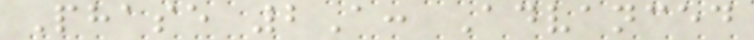Phase 2A: Advanced
